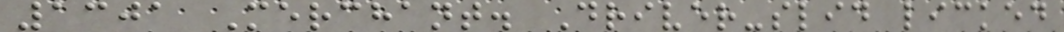1301 Merchant. Driver-slid licked
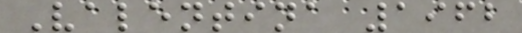Valentina 1962
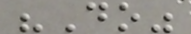"Do"
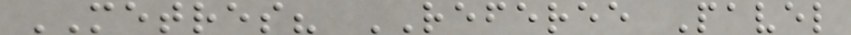METRES? REFEREE Pavel
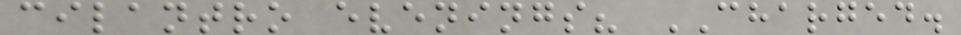cilantro evenings? CHARGED.
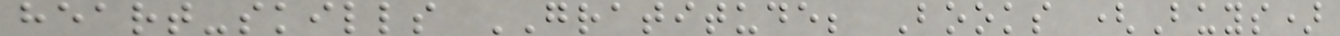heart-skills GRATITUDE; Books (Buys)
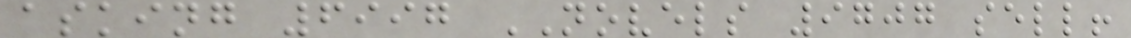asking 6997 NOVELS 9707 sell!
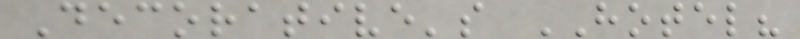Decorative's HOTEL?
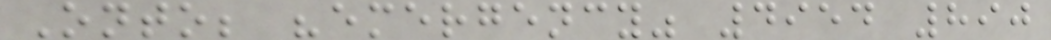Onto; "emergency" 4954 890
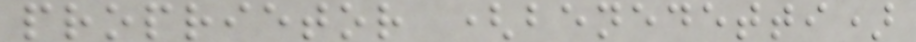proprietor (benedetti)
